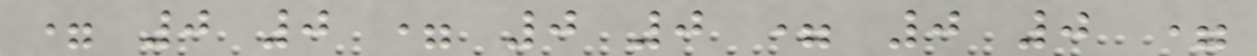= 0 0 = 0 0 = 0 0 =
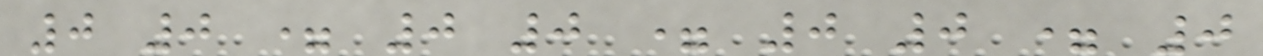0 0 = 0 0 = 0 0 = 0
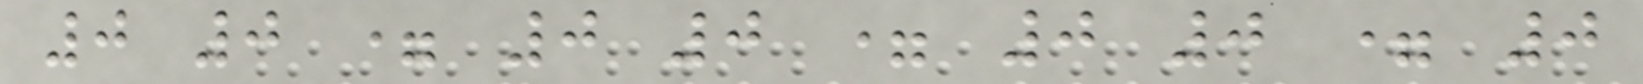0 0 = 0 0 = 0 0 = 0
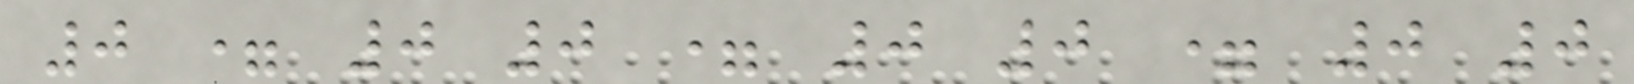0 = 0 0 = 0 0 = 0 0
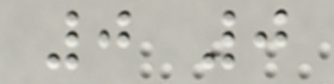0 0
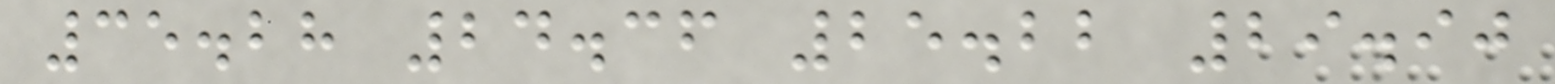35.28 24.36 25.22 29.90
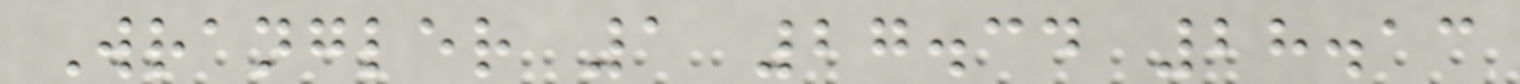Wrangler 1 27.34 28.13
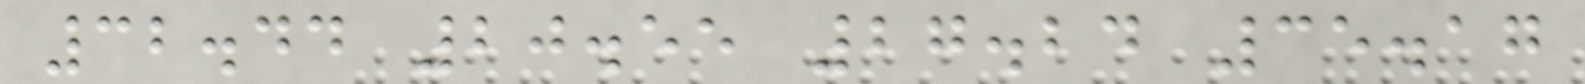32.44 20.55 27.24 35.17
